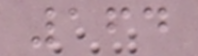164
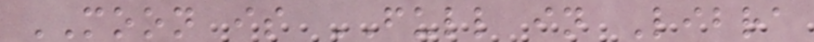MOON is FULL in Libra
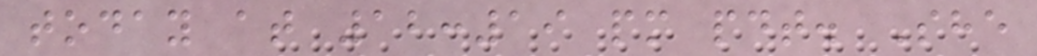today at 12:19 pm pdt. She
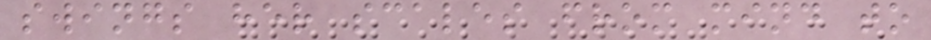swings her scales from mind to
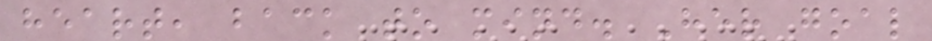heart, back to mind. Her goal
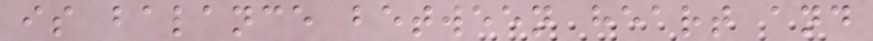is balance between heart and
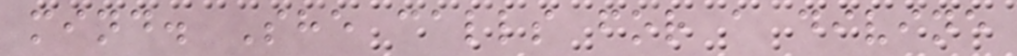mind. She calls for a divine
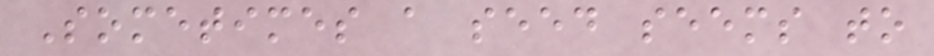Sometimes a seed seems to
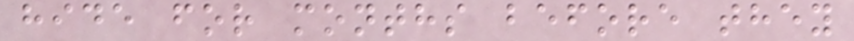hide for months before they
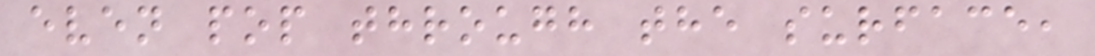even pop through the surface,
